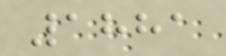1881
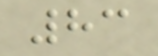83
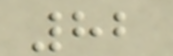82
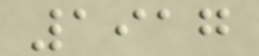1917
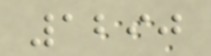1290
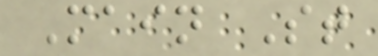Main St
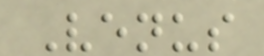Venus
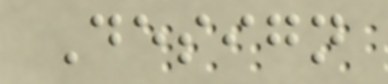Design
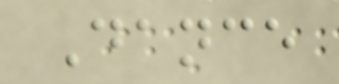Dance
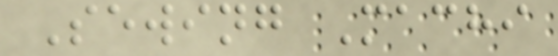Sewing Machi
